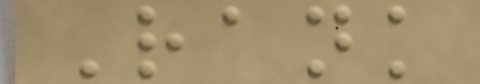Rank
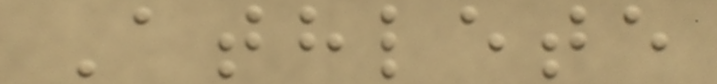Athlete
